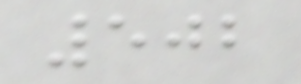502
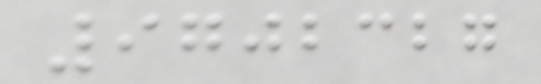9702327
